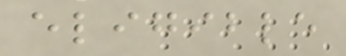eligible
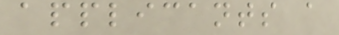applicants a
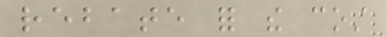rebate for the cost
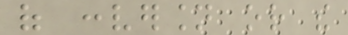of conversion or the
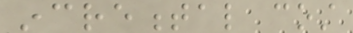incremental cost
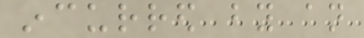incurred by an
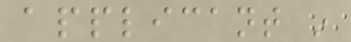applicant in
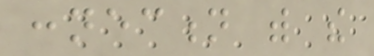connection with the
